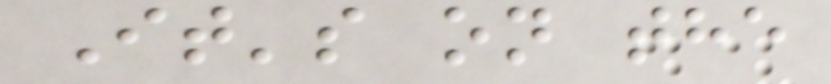It's on the
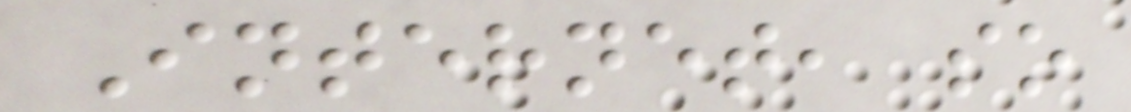Internet, so
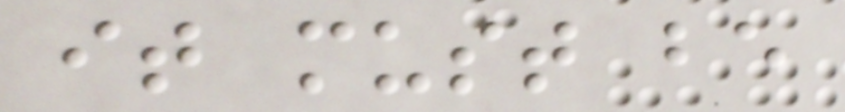it must be
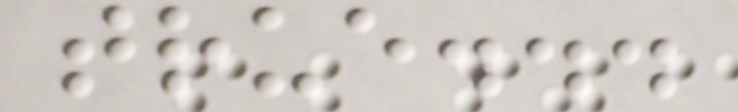true...
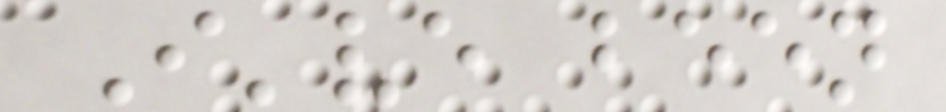I've been
